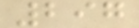297
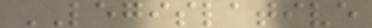LEGISLATIVE
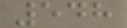548
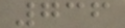736
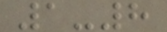1-8
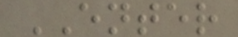ENTER
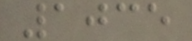1035
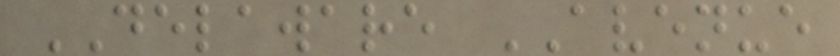DELAWARE AVENUE
